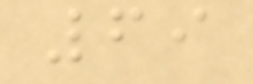69
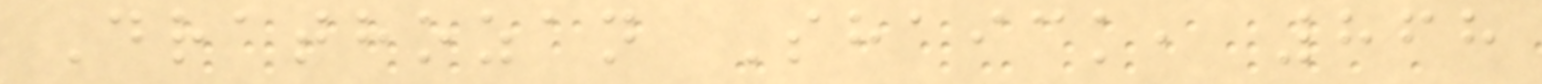Drathozan Shaick, 868
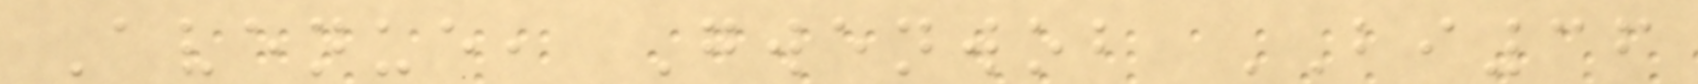Avenue, Gwenwob BI36
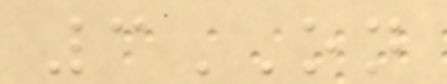3ON
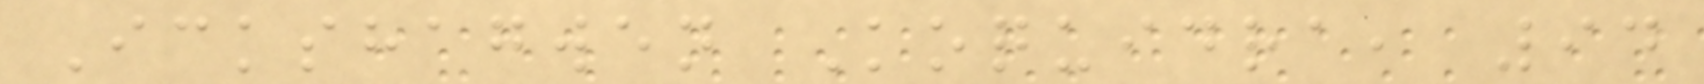Ickshagwen Koquidra, 94
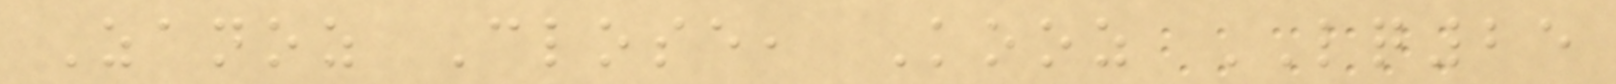Zanoz Close, Kooz LQ25
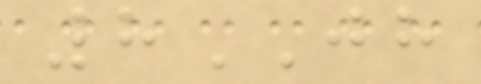8JH
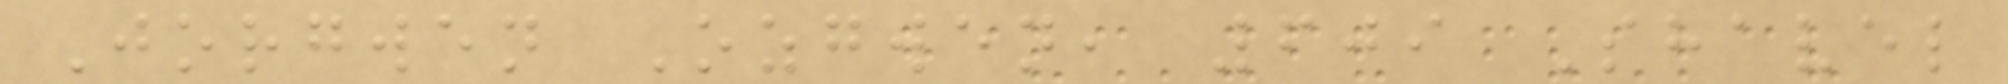Jorgwen Ozgwen, 609 Shavel
